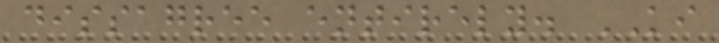dissagree entirely. KI
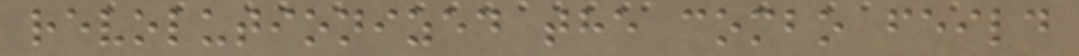revolutionized the combo feild
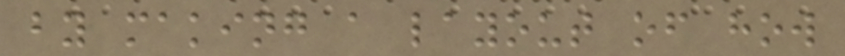by making a layout of how
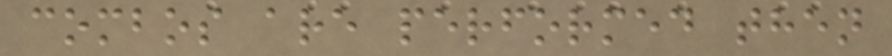combos are performed then
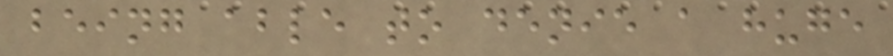being able to denie a huge
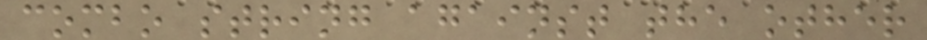combo string against the other
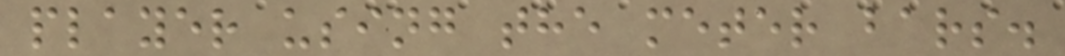player using the meter bars.
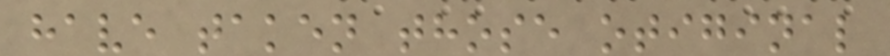have taken those otiginal
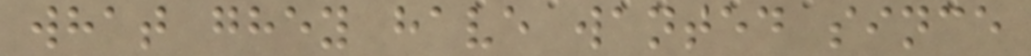what ghey have wanted since
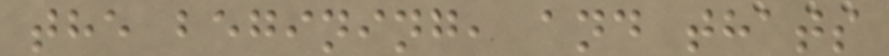the begining, and thats
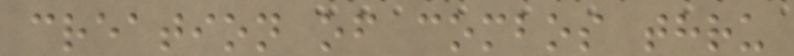creation of combos thru
